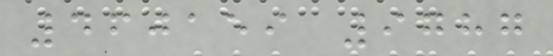460159 9787
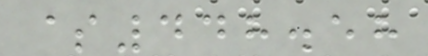$448.58
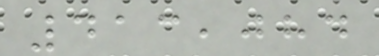413,084
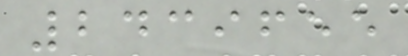2439655
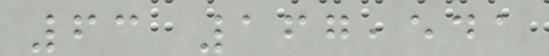63 167,541
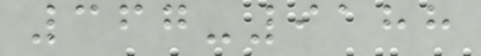367-9188
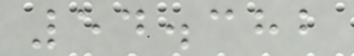54.382
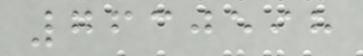7630598
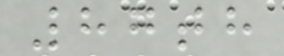87th
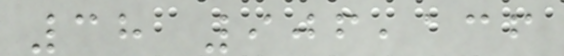38 906,136
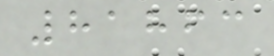81863
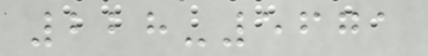228-5671
